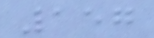157
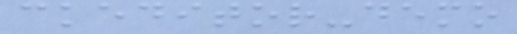ckeditor-demo
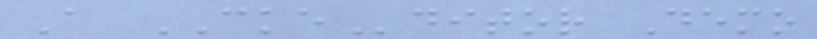A CKEditor Demo
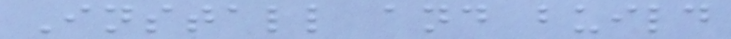Install and build
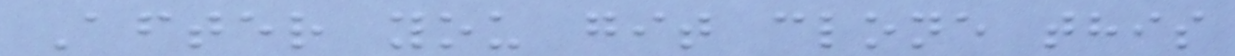After you git clone this
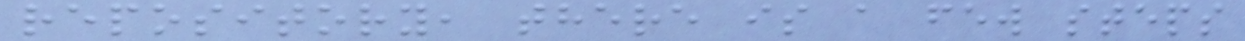repository, there is a few steps
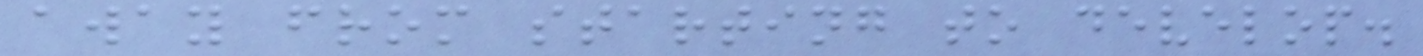away from starting to develop.
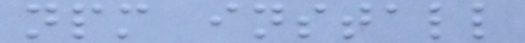npm install
